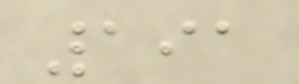191
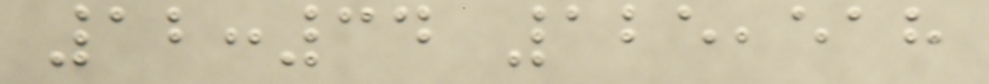12:34 125,518
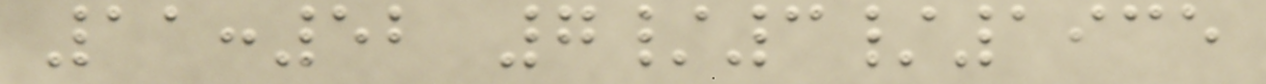11:52 7/3/1935
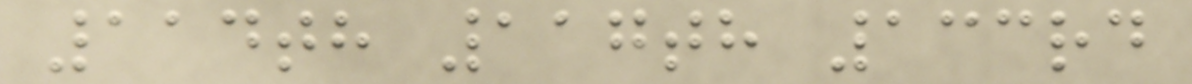114th 117th 133rd
